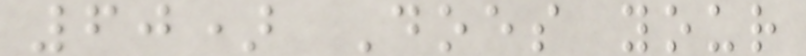60) Does your
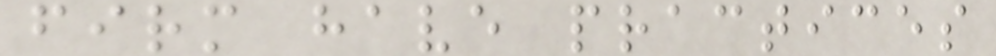firm have practices
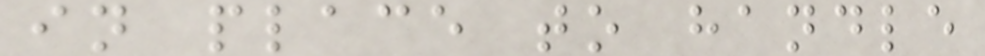in place to handle
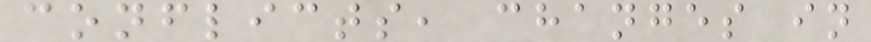conflicts, changes in
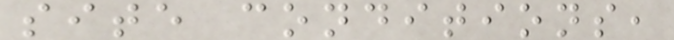site conditions,
